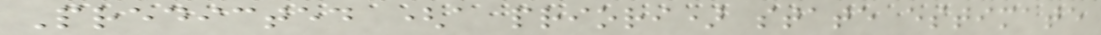Predicted (a priori) state estimate
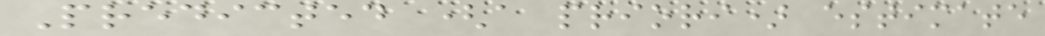Predicted (a priori) estimate
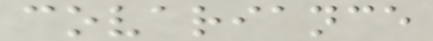covariance
